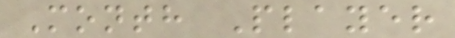Month Player
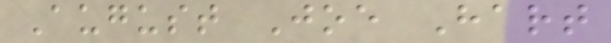August Joe Hart
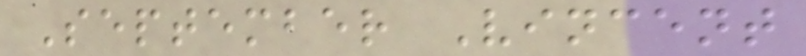September Vincent
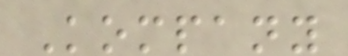Kompany
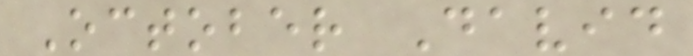October David
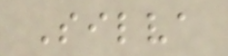Silva
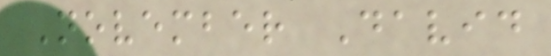November David
